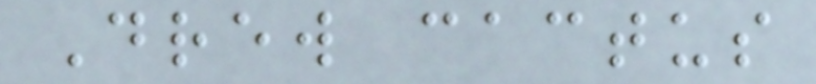Drew cactus
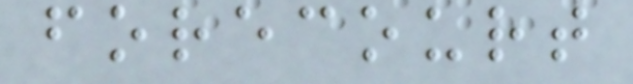forecourt
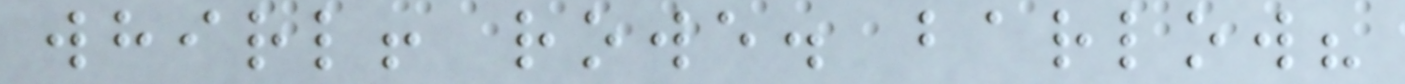whirl! rowe. barlow?
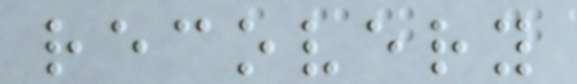recovery
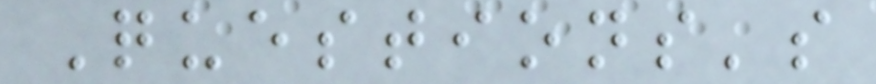Questions's
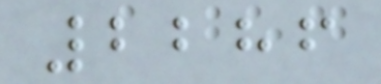2286
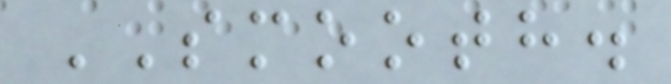SMOOTH.
